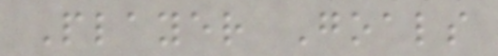Player Goals
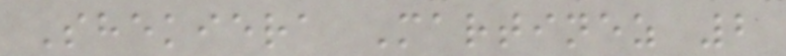Shekiera Martinez 2
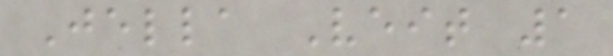Jella Veit 1
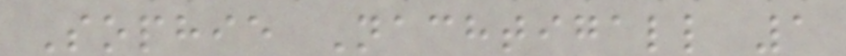Sophie Nachtigall 1
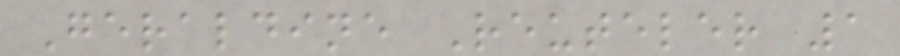Geraldine Reuteler 1
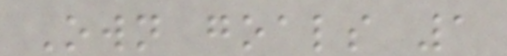Own goals 1
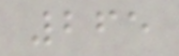265
